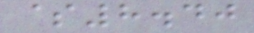$8.40
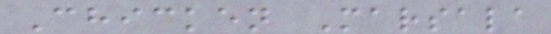Chicken Marsala
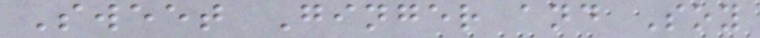Sweet Ginger and Soy
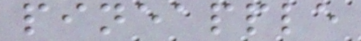pineapple
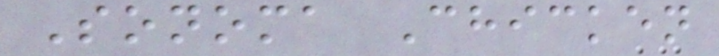Sonoma Chicken
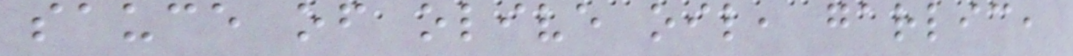sauce of olive oil, garlic,
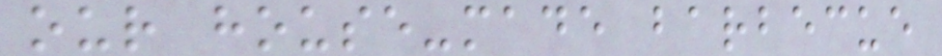our house-made barbecue
